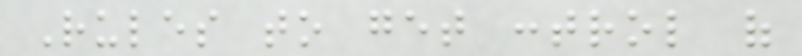Rules to get control of
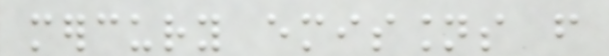mercury emissions from
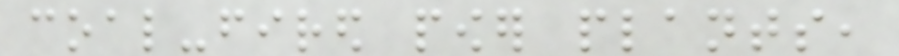coal-fired power plants,
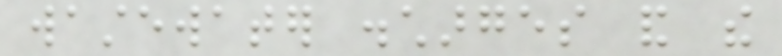wastewater discharges and the
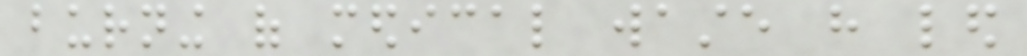burning of medical waste have led
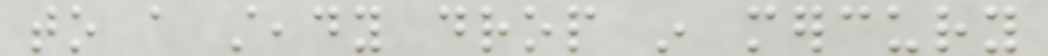to a steady drop in mercury
